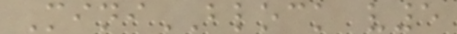MiniBLOCK v5
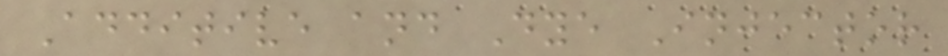Additive and Dye Injector
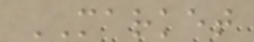MARKET
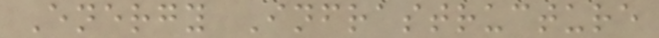Energy Infrastructure
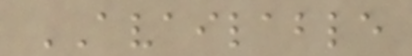AVAILABLE
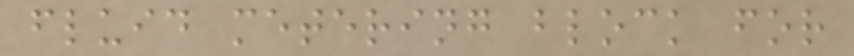fluid metering block for
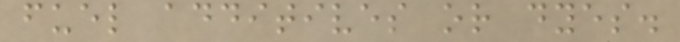fuel additives or dyes.
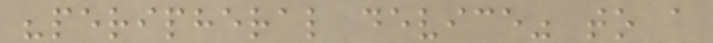"peripheral device" to a
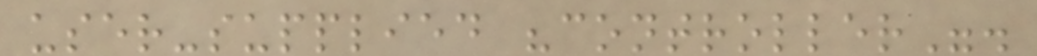user-supplied "controller".
